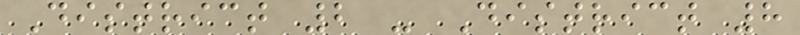District 2 - District 8
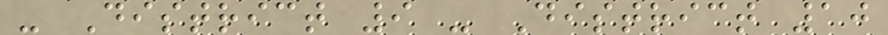- District 9 - District 10
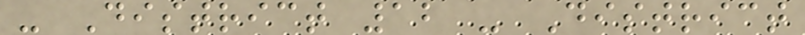- District 12 - District
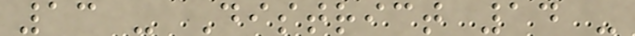13 - District 14 -
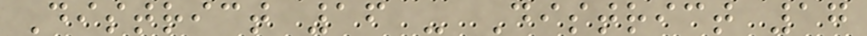District 16 - District 17
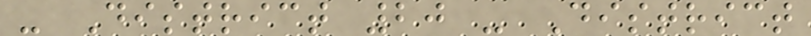- District 20 - District
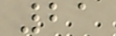21
